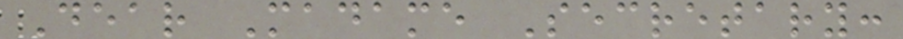Dear Madame Secretary:
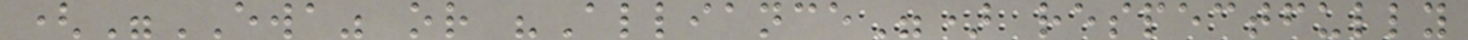("EWA" or "Alliance") respectfully
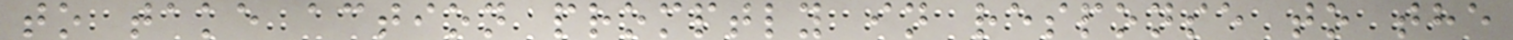to take action promptly in response to the
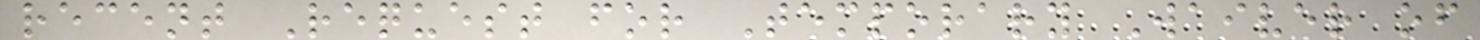recent Request for Temporary Waiver of
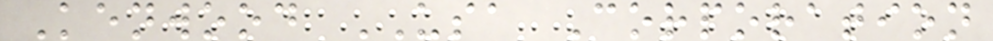Kenwood USA Corporation
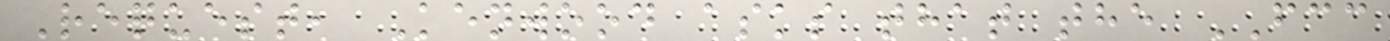Request, Kenwood asks that the FCC
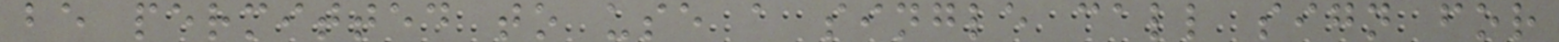be permitted to use a single call sign for
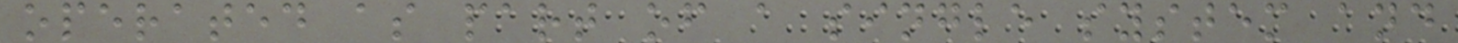operated as part of a single system and
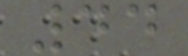44
